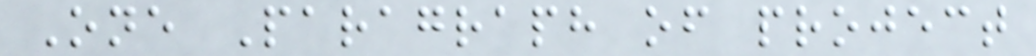One Paragraph of project
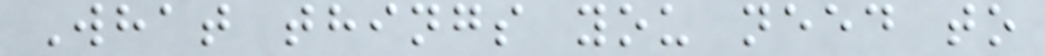What things you need to
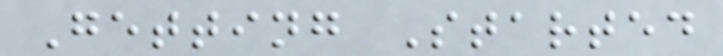Getting Started
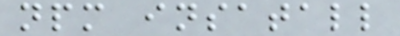npm insatall
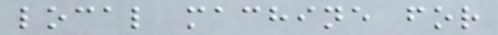local machine for
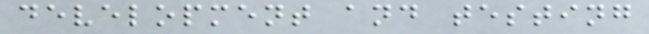development and testing
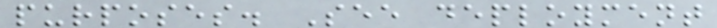purposes. See deployment
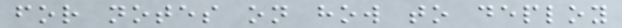for notes on how to deploy
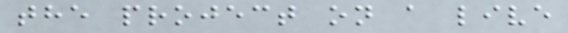the project on a live
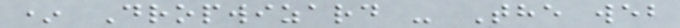* Dropwizard - The web
